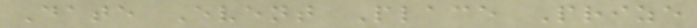Date Event Place Prize
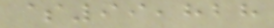$99,828
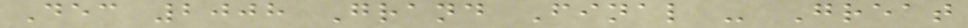Dec 2008 Grand Final - Great
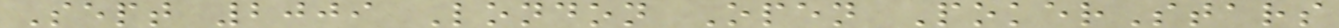Sept 2009 London Open PokerStars
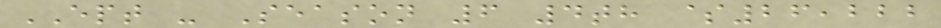EPT - Season 6 4th $26,222
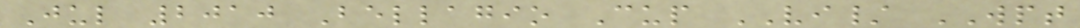Jul 2010 Bellagio Cup VI/ WPT
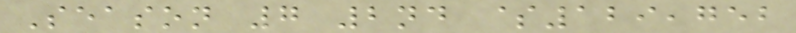Season 7 2nd $129,752
